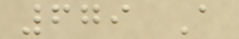679 A
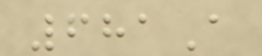681A
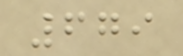679
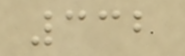332
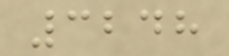3248
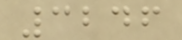3246
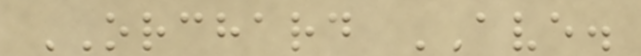ORCHARD AVE.
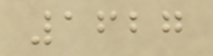1627
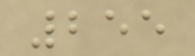255
